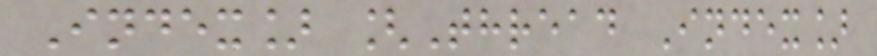Index] [Thread Index]
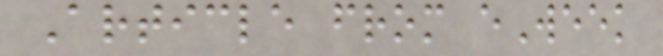Article from eWeek
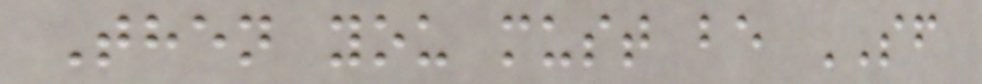Then you must be SF
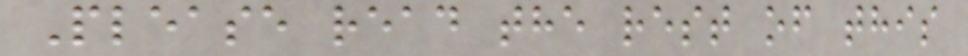Please read the rest of this
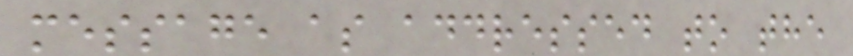message as addressed to the
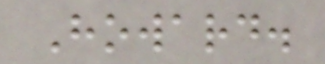Howard.
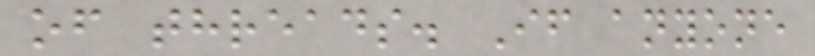of threads. If anyone
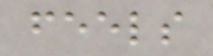feels
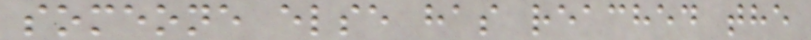someone else has reached the
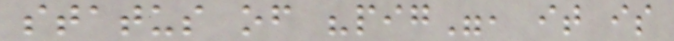status of "pig", it is
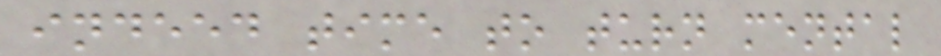indeed time to turn mental
